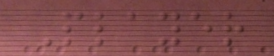Player
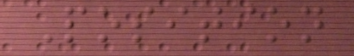Position
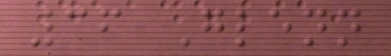36 Glenn
